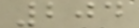204
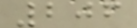206
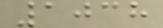1038
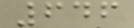646
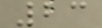23
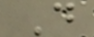D
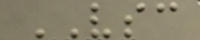VSC
